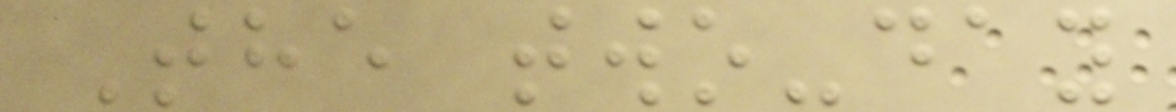The two-day
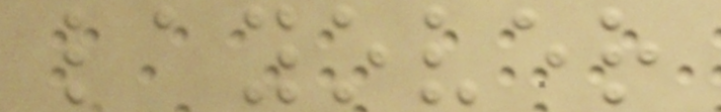layover
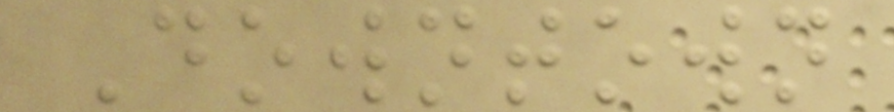Downtown
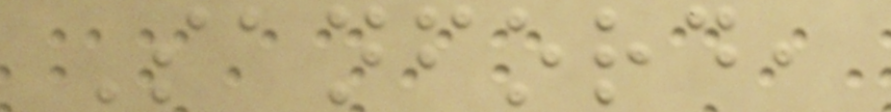Sanford,
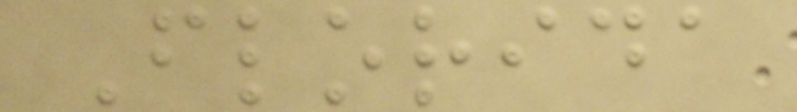Florida
